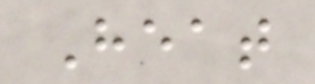Heat
